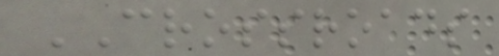CROSSROADS
